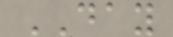DAY
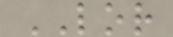LOR
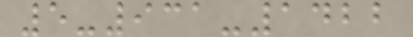5-931-1422
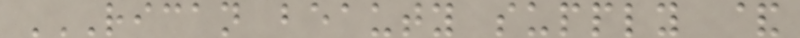RICAN BEAUTY SUPPLY &
